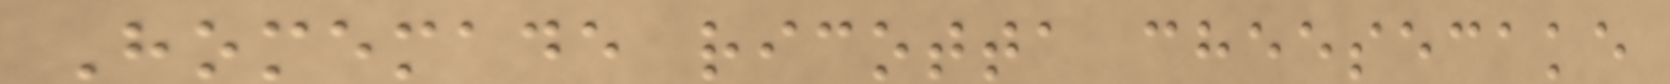Homemade ricotta cheesecake
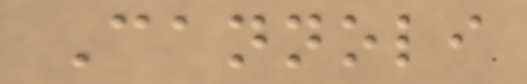Cannoli
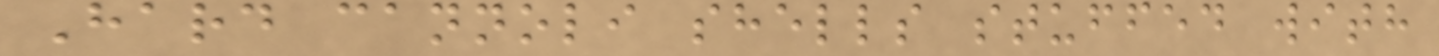Hard cannoli shells stuffed with
